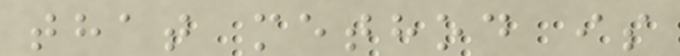that method is
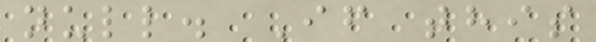null. If this
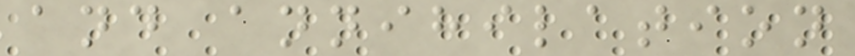and annihilation
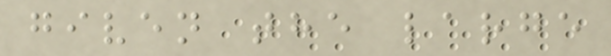given the large
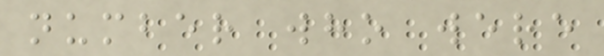number who were
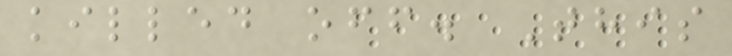killed off. This
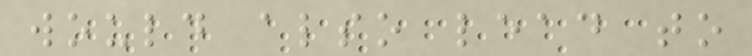would also lead to
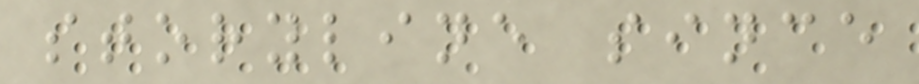storyline since
